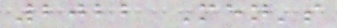2022 Men's
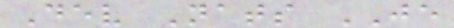Dev Nats JE
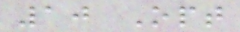10 Opt
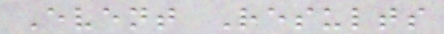Event Results
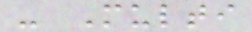- Multi
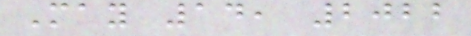May 14, 2022
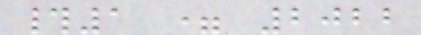#1 = 2022
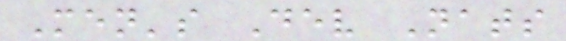Men's Dev Nats
